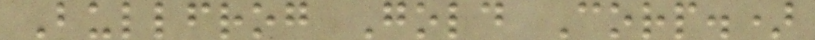Bullfrog Gold Corp.)
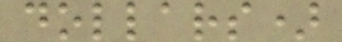dollars)
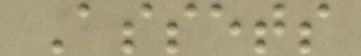Assets
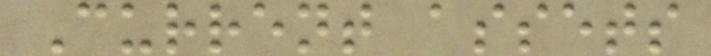Current assets
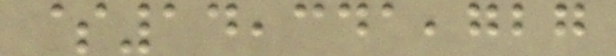$14,341,727
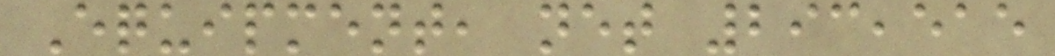Equipment, net 293,515
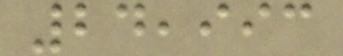24,993
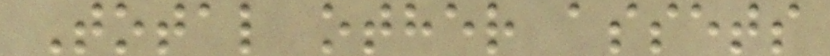Total other assets
